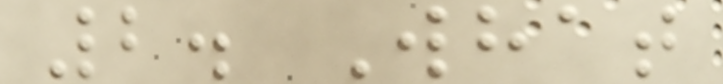2. What
